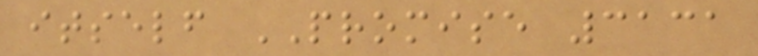itself PROMISE 3131
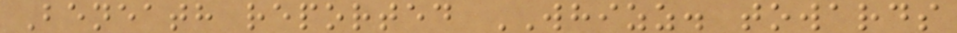Beneath reported WHIZZ. towards
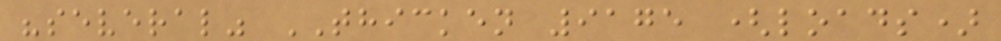"several" THICKEN 9175 (loads)
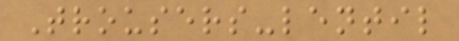Trousers-lentil
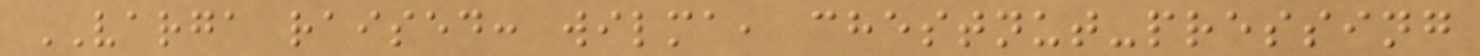VARGA raised: wilma, chestnut-pressing
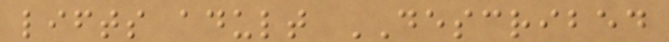lifts adult DESCRIBED
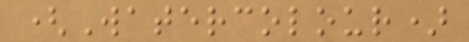(Watercolour)
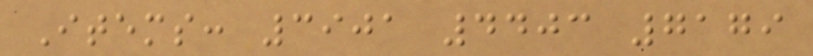Items: 3901 4403 7179
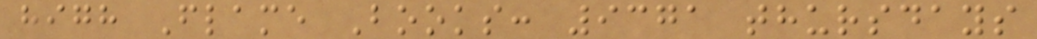high Flame Books: 9371 thursdays
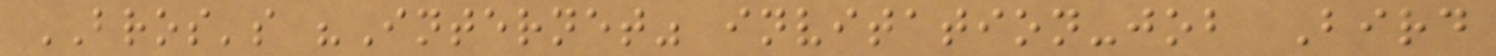BROS's "Internet" invitation-job Bird
